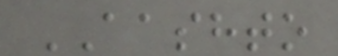AASHTO
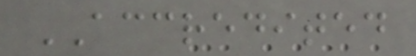ACCREDITED
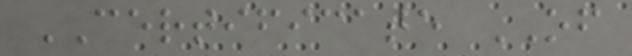CERTIFICATE OF
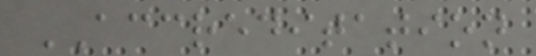ACCREDITATION
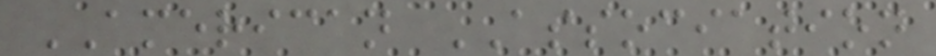AMERICAN ASSOCIATION
